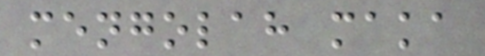mengolah maka
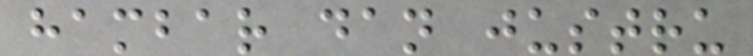hambar dan justru
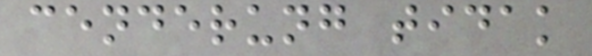cenderung tidak
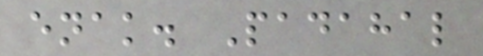enak. Padahal
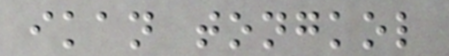ikan tongkol
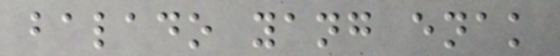balado yang enak
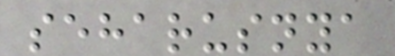seharusnya
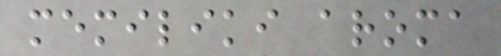memiliki aroma
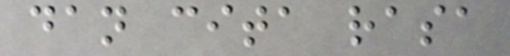dan cita rasa
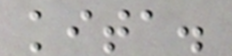kita.
